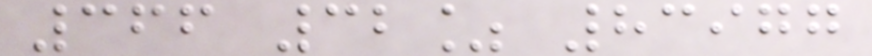366 32% 83977
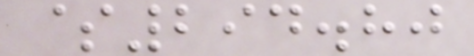$294.80
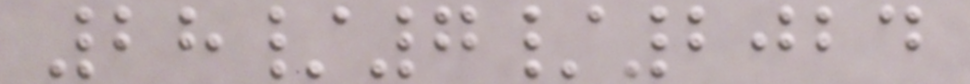28/7/2024
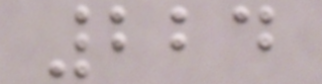224
